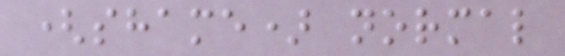(shame) normal
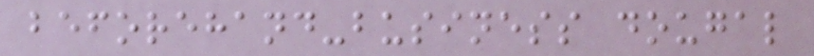beforehand-business dougal
